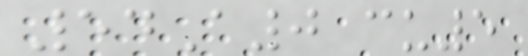54A0 cu5
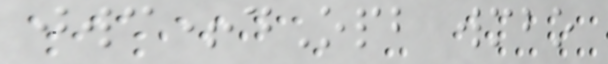jwc+dOpb wmbo
